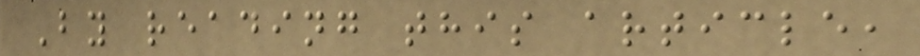By reading this article,
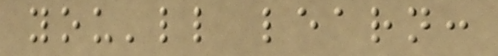you'll learn:
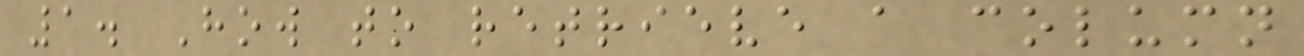1. How to retrieve a column
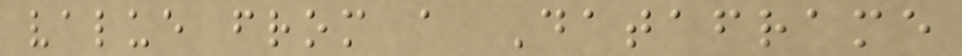value from a Dataframe
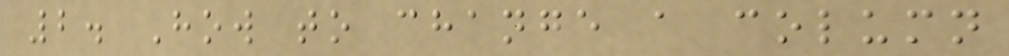2. How to change a column
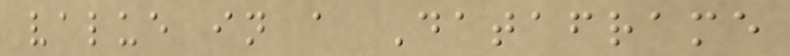value in a Dataframe
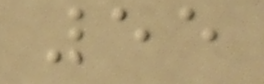55
